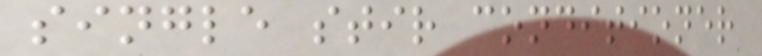single stir conditioner
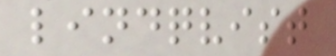lindqvist
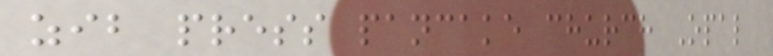zib press pancake church Opal
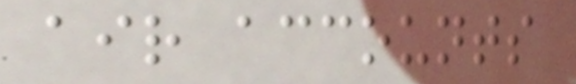air accounts
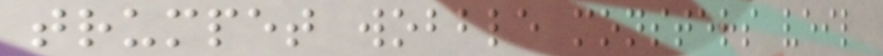trumpet wobble monsters veil
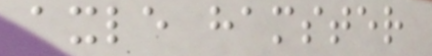axle hamster
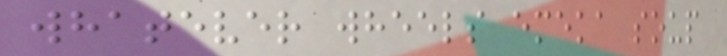whatever wheels emeka soup
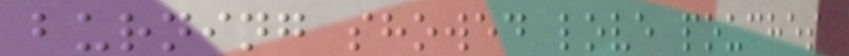burning showed love pouches
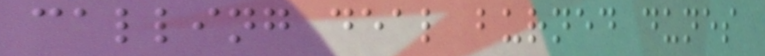calling deal burned dunes
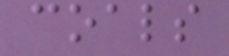coals
